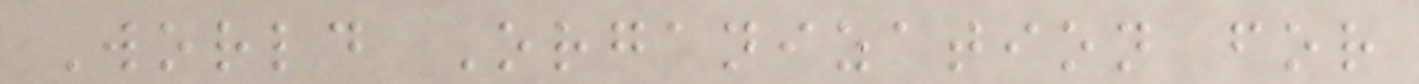World Organization for
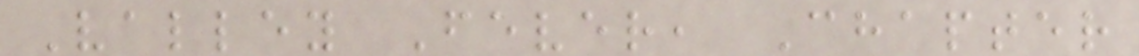Valley Fever, Chapter
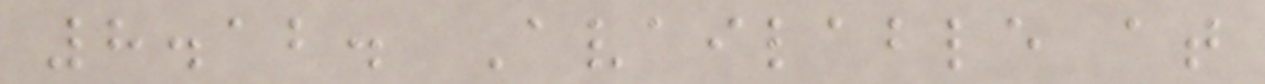8.12. Available at
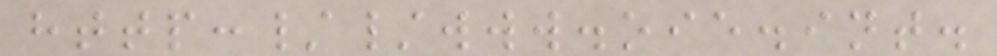http://www.oie.int.
